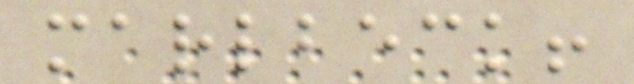marlbeck!
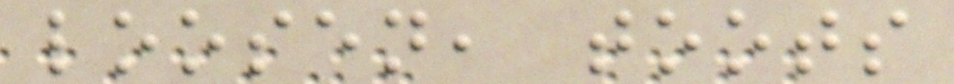loosen, toots
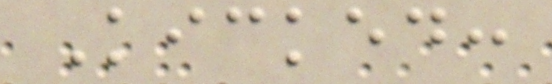Kicked:
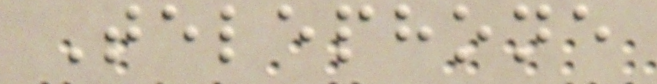Telephone
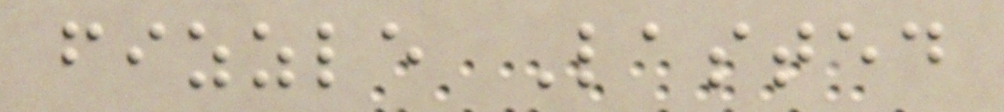fizzle Lasted
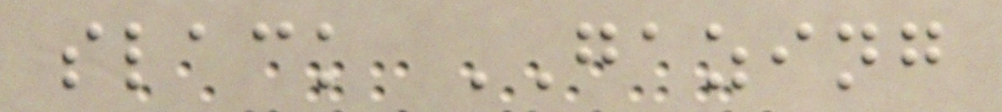slack GAZING
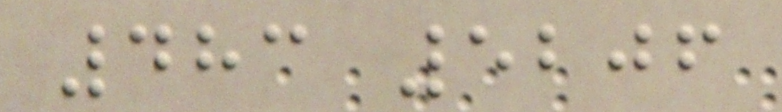483 5206
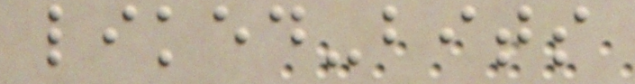liked-bits
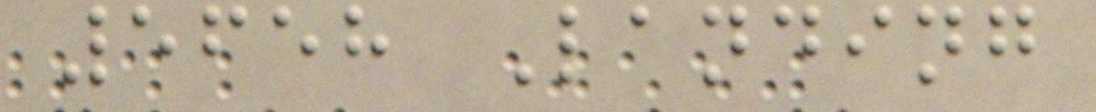5658 Landing
